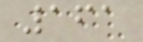161
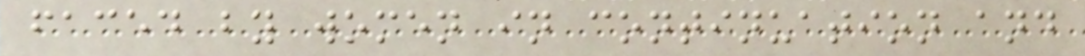faced by women in continuation and
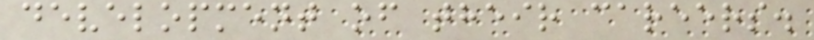development of their careers.
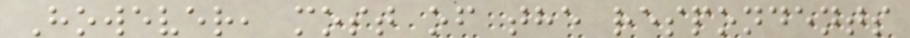However, most of the respondents
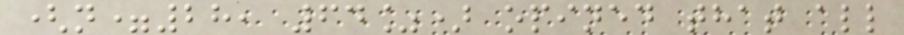(n=28, 64%) opined that all
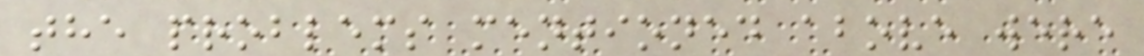the problems mentioned above were
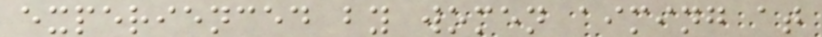experienced by women aiming at
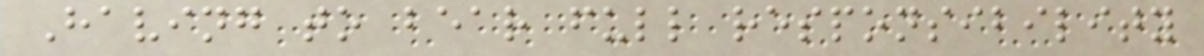Having to bear full responsibility
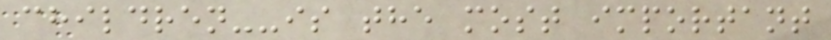children--is the most important
